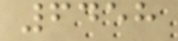6458
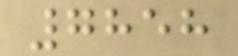7858
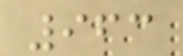963
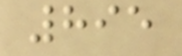895
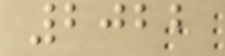2022
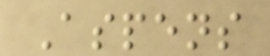Aspens
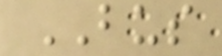BUS
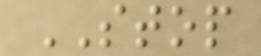STOP
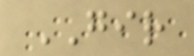GIR
